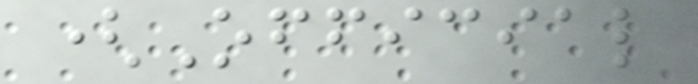(Official
